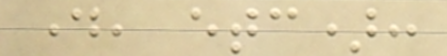day, etc):
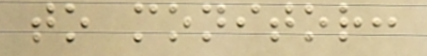to monitor:
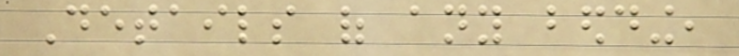Details of any bedding,
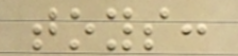toys:
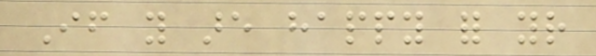If you are happy for your
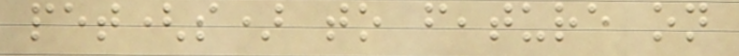pet(s) to feature on
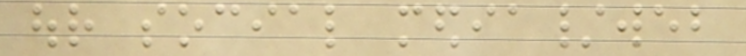our social media/web
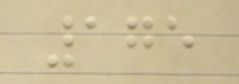175
